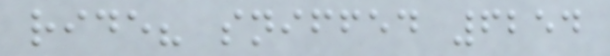ride? sniffed 6254
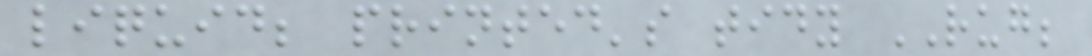liquid; printed's tidy RUG;
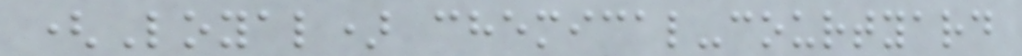(Loyal) chemical-courtyard
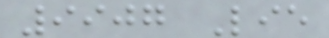9907 Lie
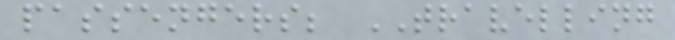passengers; TRAVELLING
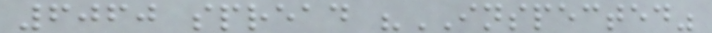6060 spread "INSPECTED"
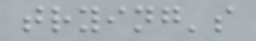trying's
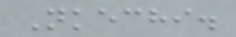Nkechi.
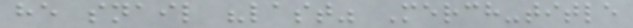he snail "last" Merch-title
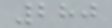280
